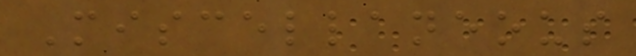Miscellaneous
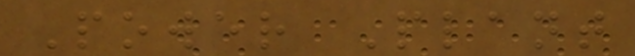Power Plant
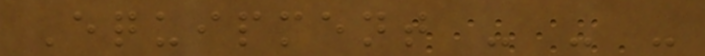Equipment - - -
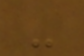-
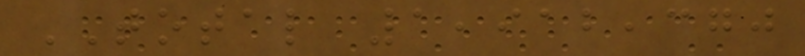TOTAL 1,912,370
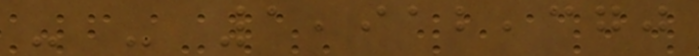- - 1,912,370
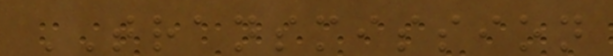TRANSMISSION
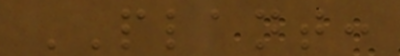PLANT:
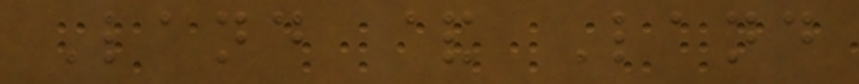Land & Land
